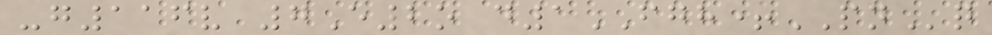-g116v 7E2o d1FGH+PNq
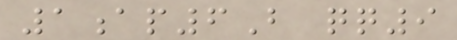1ap6B qq9
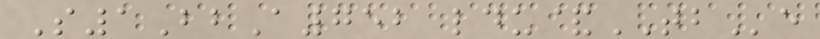S1BbA752 ldu&TBe
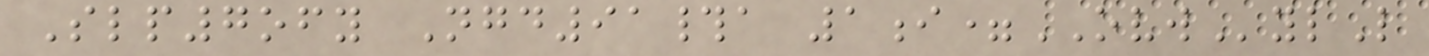Slp7ofy Ngd91#a 1i=OVWylL
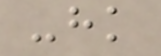-hk
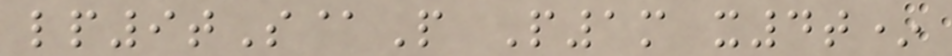lp9tS@P P1m x4t*
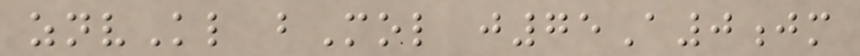znvKl bMol j75A0jm
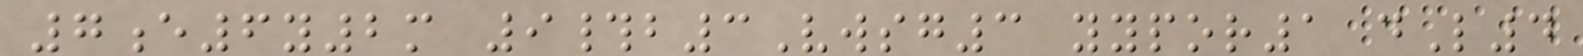7e6y2m 9#b3Vwsg3 yypor1 dL4
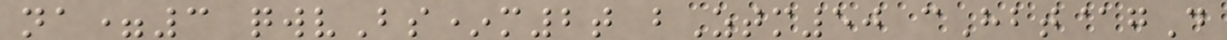na=3 qwvBs*m2t bZtm50 cHbt@gD
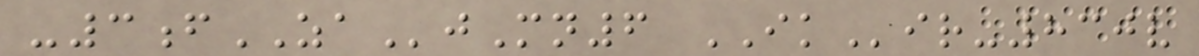-3fZAjMn6 IKir-830v
